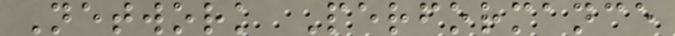Network Performance
